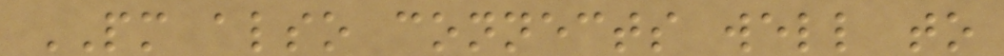PM also connects well to
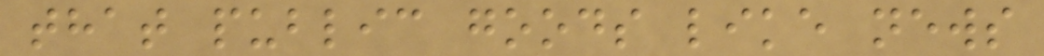that public goods like news
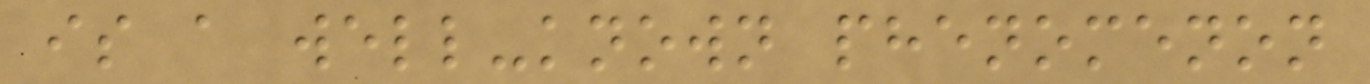is a well-known phenomenon
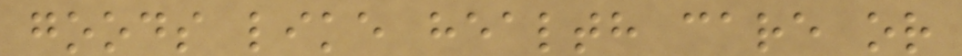goods like health care or
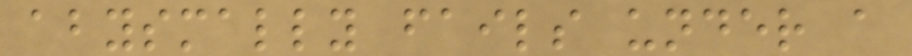abysmally fails under a
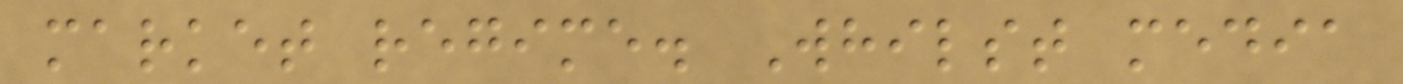market regime. Whilst media
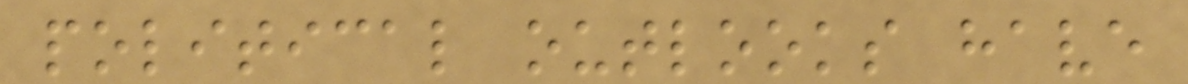political outlooks have
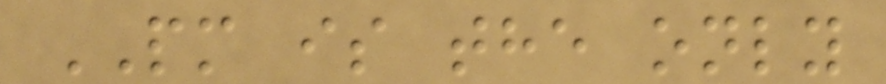PM is the only
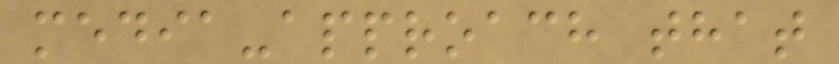media-approach that
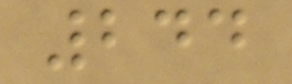244
